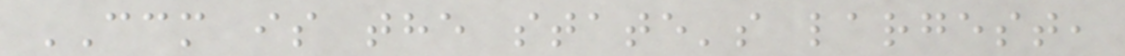CCM is the state's largest,
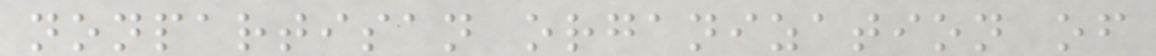nonpartisan organization of
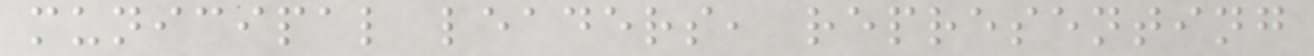municipal leaders, representing
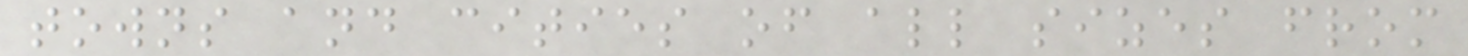towns and cities of all sizes from
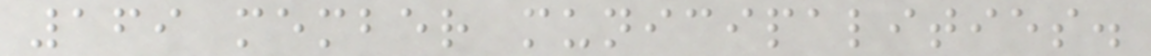169 member municipalities.
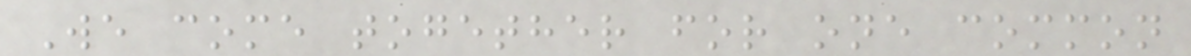We come together for one common
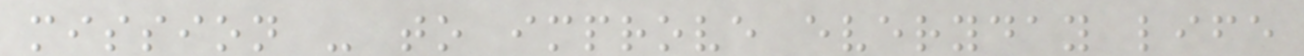mission - to improve everyday life
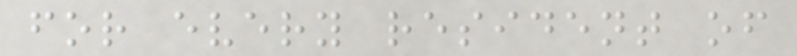for every resident of
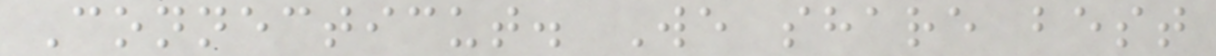Connecticut. We share best
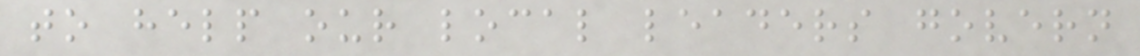to help our local leaders govern
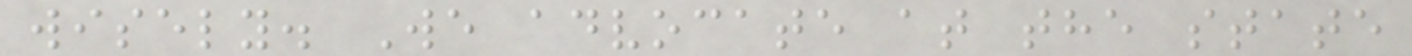wisely. We advocate at the state
